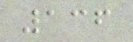136
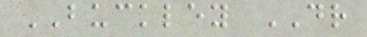BUCKLEY DR
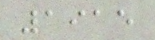1915
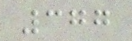377
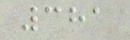381
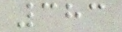383
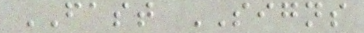FAST SIGNS
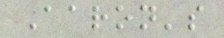Aaron's
